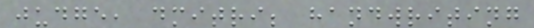judge, dmitri; handwriting
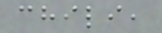chili,
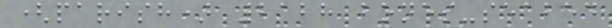(parish) 2128 bones-seabed
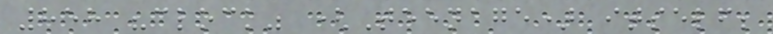858 "clock" (Teenage) itself;
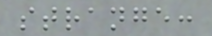strange:
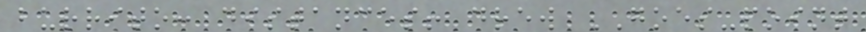burrito: distances! drew GOES-point
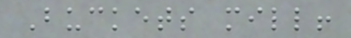Buckets mill!
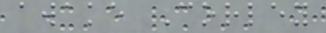awake Corley
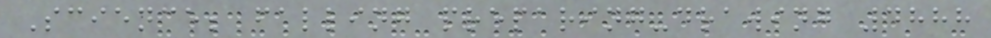Science; falling preparing-drawing 4888
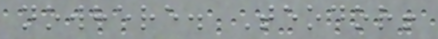nowhere. Teodor!
